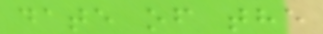date of the
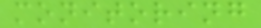monitoring
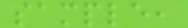sample,
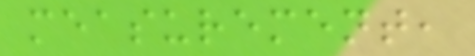measurement,
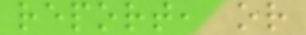report, or
